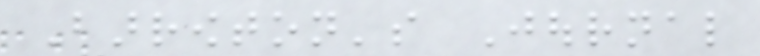Barrowton's Journal
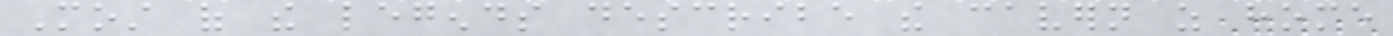Most of the legends describe the cavern as home
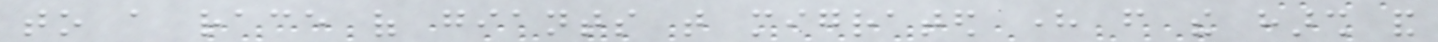to a race of giants that migrated here from the harsh and
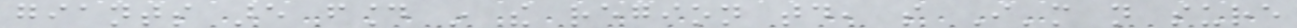giants are found in the region today, so I'm not sure
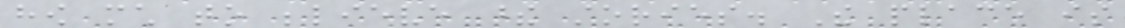how much to believe these stories. The place is
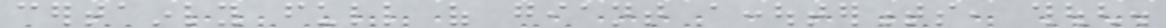certainly full of giant accouterments, though.
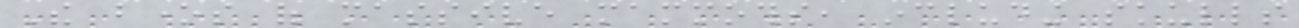The bones of massive mammoths, including skulls
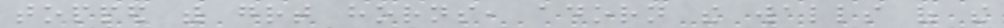topped with great horns, adorn the walls of the
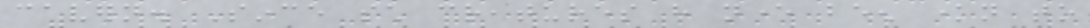cavern. Since such creatures have never been known to
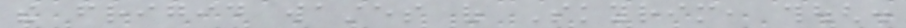the frigid wastes of Skyrim, though.
